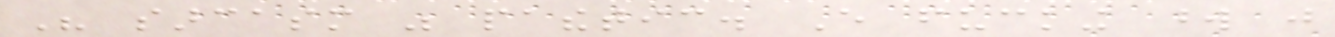His sarcasm was pathetic. Every fucking word just
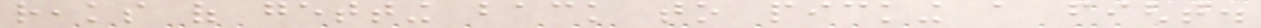reaks of getting back to picking a fight.
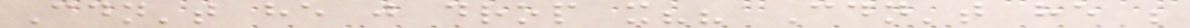Couldn't he just drop it?? Couldn't he be
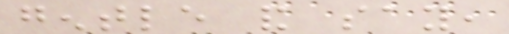gentle and say,
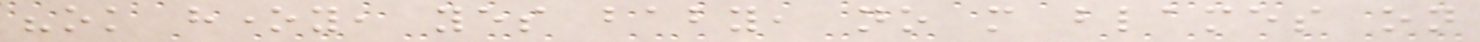"ok honey, yes baby, no more blames on
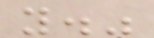you."
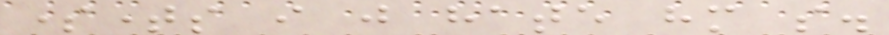sometimes i just hate him so.
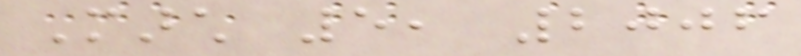March 5, 2006
